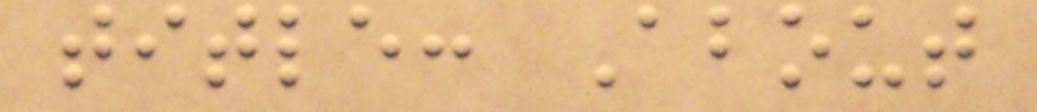title: About
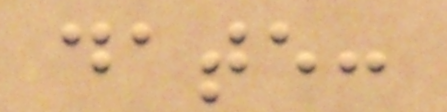date:
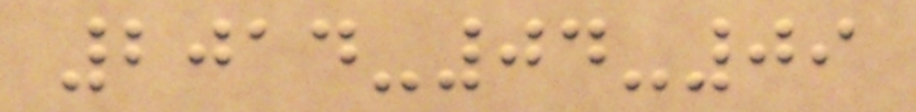2014-04-09
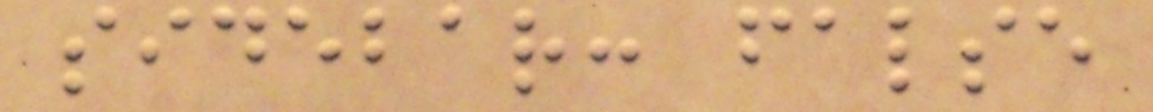sidebar: false
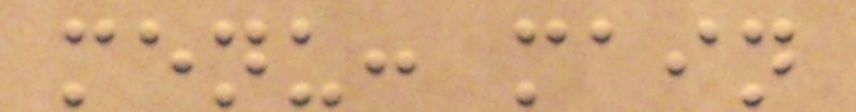menu: main
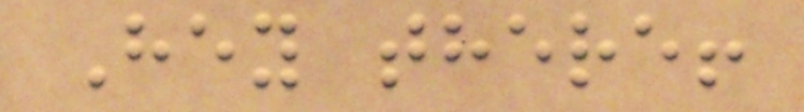Hey there!
